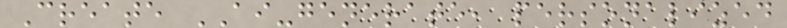Create AI-generate, personalized
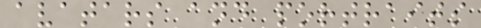avatars and portraits
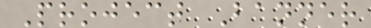Project Banner
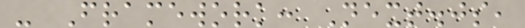- Framework: Next.js,
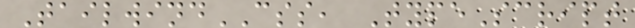TailwindCSS, TypeScript
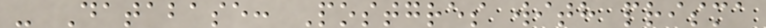- Database: Postgres with prisma
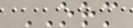ORM
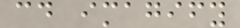cd imagify
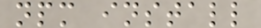npm install
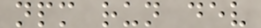npm run dev
